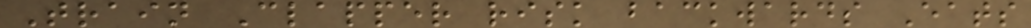Train Clapper risk backwards Eats
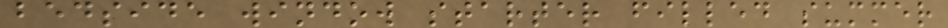bedside window starter filled summer
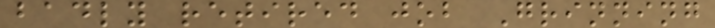badly retired job Grinning
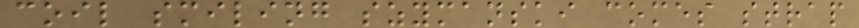coil smiling szymanski comes strap
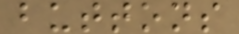buttons
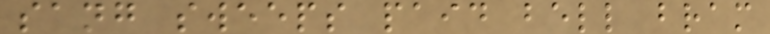sang sweeps paid bell bram
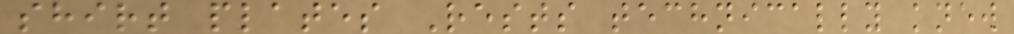shirt plates Rests technically knew
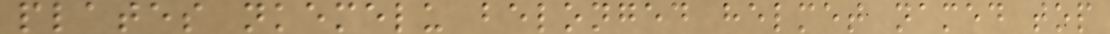plates nkemelu belonged helmet named top
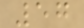57
